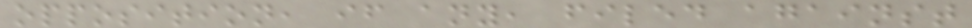opposition, if any, filed against
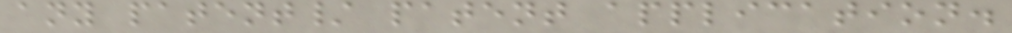any patent/ patent application.
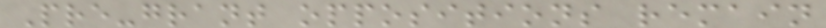Pre-grant oppositions remain
